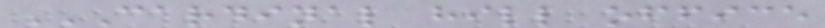CARDINAL HILL OFFICE
